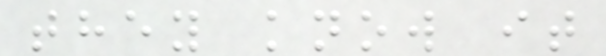they know it
